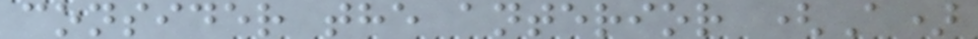consider the anterior (A)
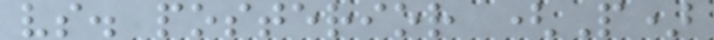vs. posterior (P)
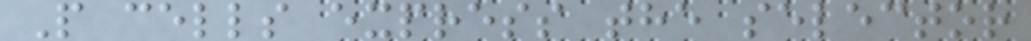P cells express the selector
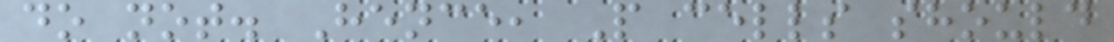do not. Hence, P cells should
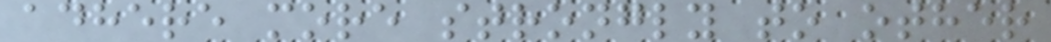adhere more strongly to other
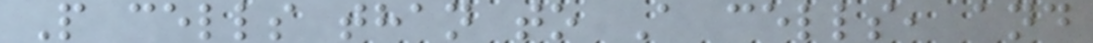P cells than to A cells, and
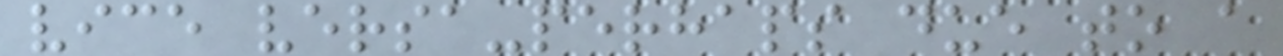vice versa-perhaps due to a
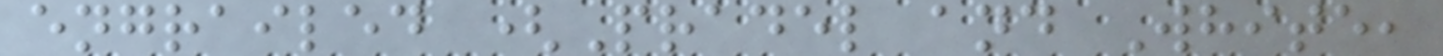engrailed (Pradel and White,
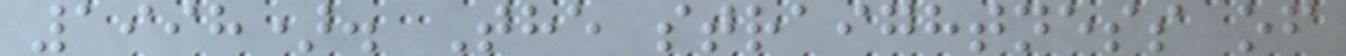1998). The straightness of
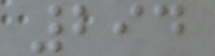294
